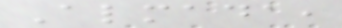Almada,
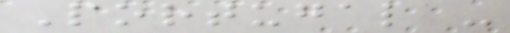Portugal -
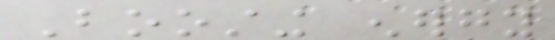Boosting energy
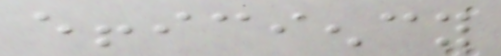efficiency
